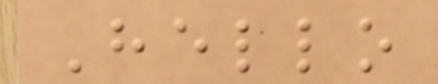Hello
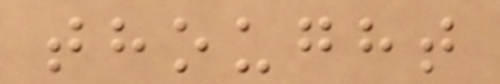thought
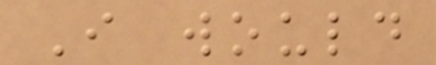I would
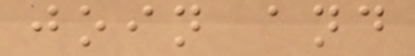join and
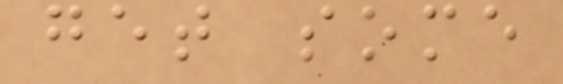get some
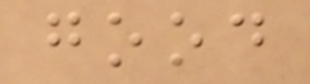good
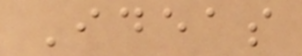Ideas
